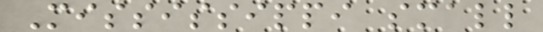Mississippi small
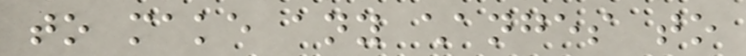to make any changes to
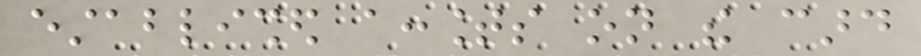established accounts on the card
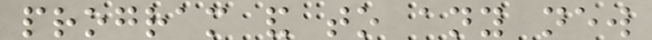program and to any new
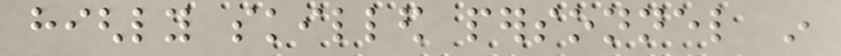highly skilled personnel in
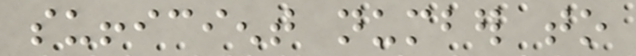sufficient number to
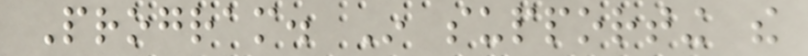Program. In supporting the
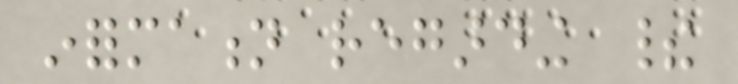information regarding their
